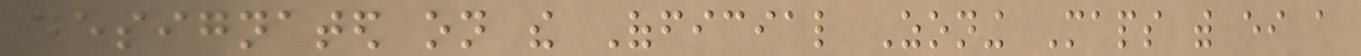designated on the Official Zoning Maps with either a
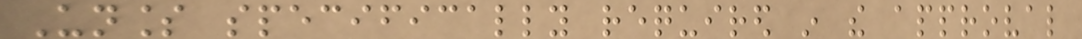Unless specifically required in the approval
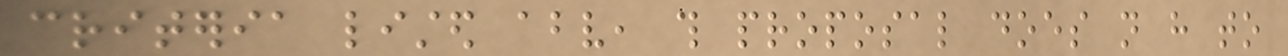criteria listed above, this proposal does not have to
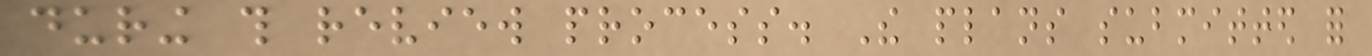during this review process. The plans submitted for
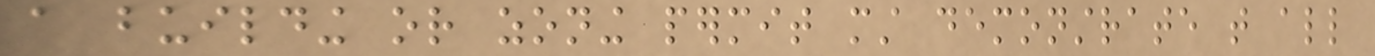a building or zoning permit must demonstrate that all
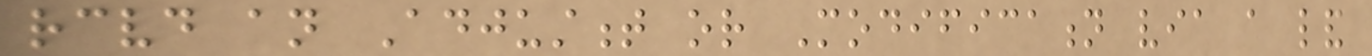received an Adjustment or Modification via a land
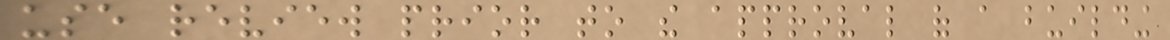use review prior to the approval of a building
